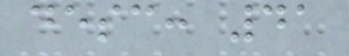desc: 41
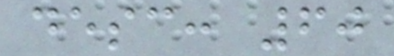desc: 60
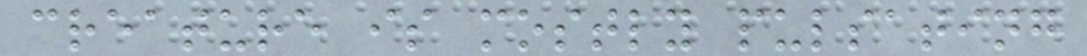creature is mostly pulsating
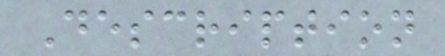Description
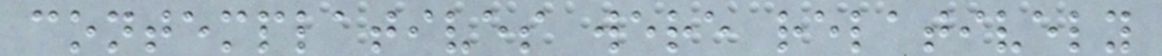contemplatives were relatively
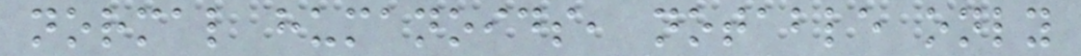normal humanoids, notable only
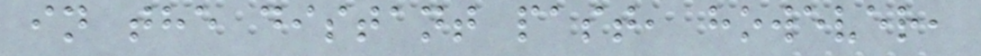in the distant past, however,
